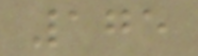175
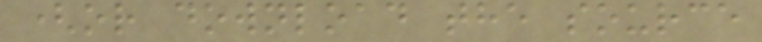(or download the source
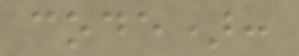code):
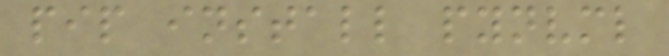pip install pynvml
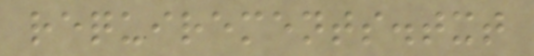requirements.txt
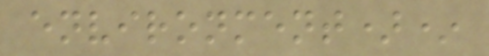environment)*
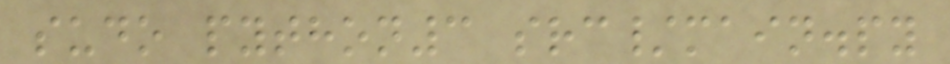sudo python3 src/main.py
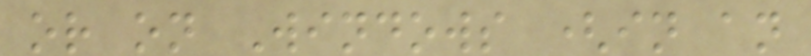or on Windows (in an
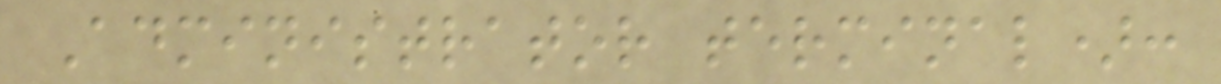Administrator terminal):
